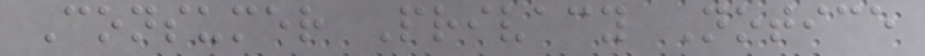Consumer Privacy Notice
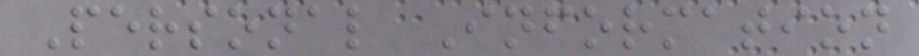Personal Information
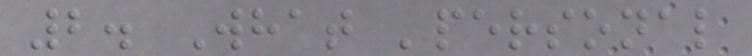2. What 'personal
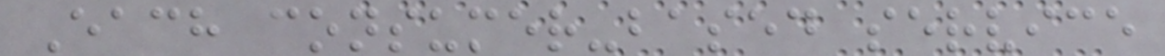Each consumer-based service
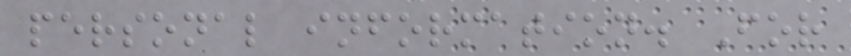personal information. For
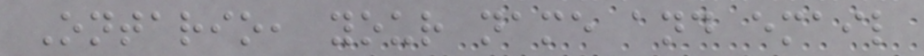Ontario, your name and email
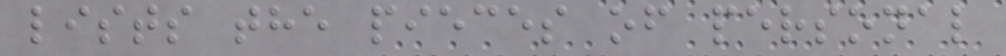lists the pieces of personal
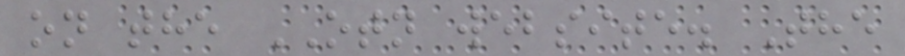on the OTN website. The
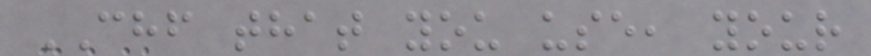CHF that you use, your
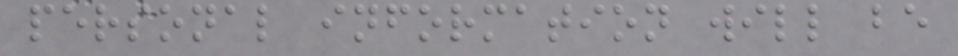personal information will be
